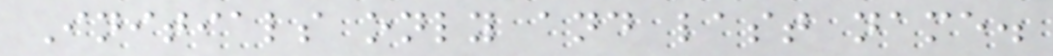Initials only and last name.
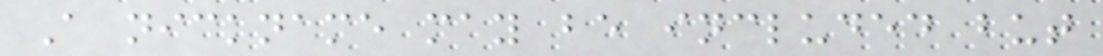A nickname may be included but
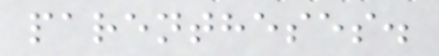parentheses.
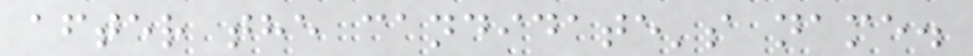after the candidate's name.
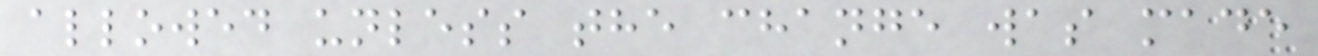allowed unless the change was made
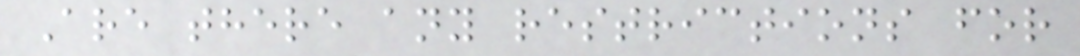Are there any restrictions for
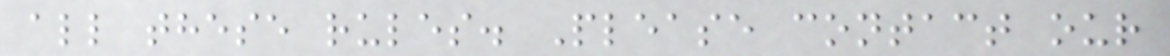all these rules. Please contact our
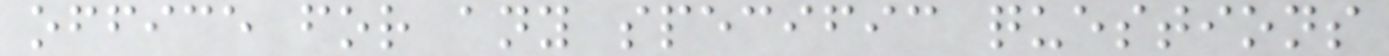office for any specific questions
